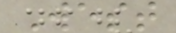West
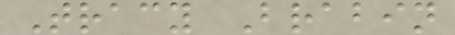Tracy Brabin
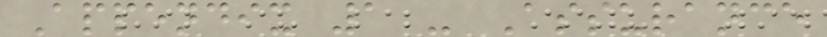Appendix 1 - Assurance
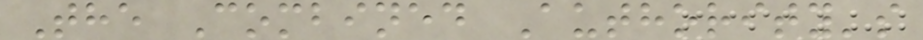The Combined Authority's
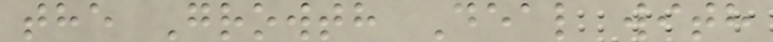the Growth Deal with
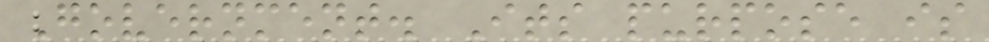Government. Its purpose is
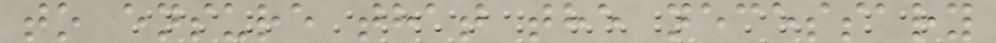to ensure that the necessary
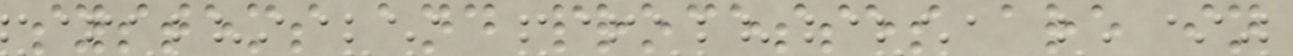systems and processes are in
